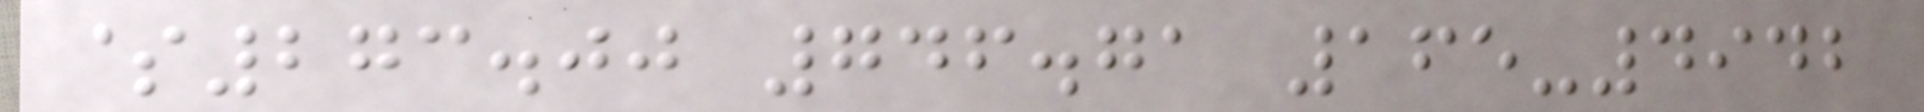$273.00 746.71 165-4942
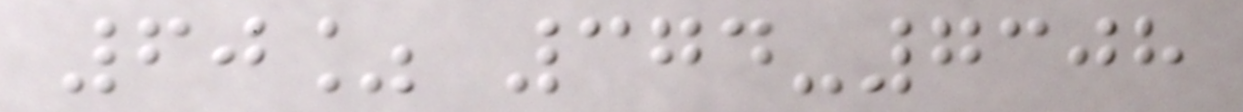60% 374-7308
